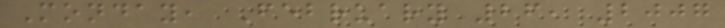Monday, February 26, 2007
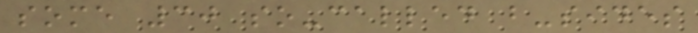some 30 so-called b-sides
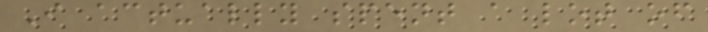I actually spent a lot of
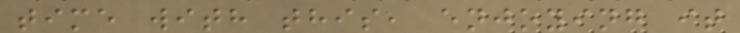time with this, enjoying it
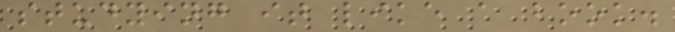studying it like a book.
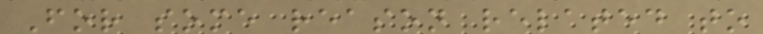For some reason related to
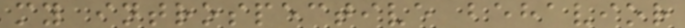my introspective behavior
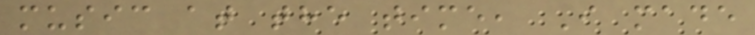music at the time, I made
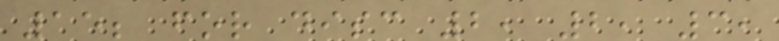15; for disc 2, 2, 3,
